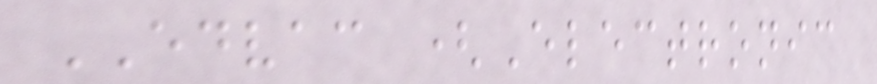EDVAC (Electronic
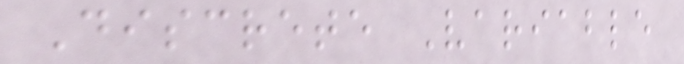Discrete Variable
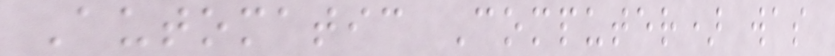Automatic Computer) was
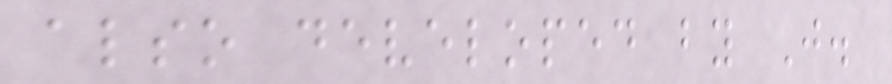also developed by J.
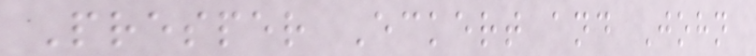Presper Eckert and John
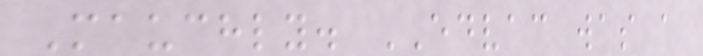Mauchly. EDVAC was a
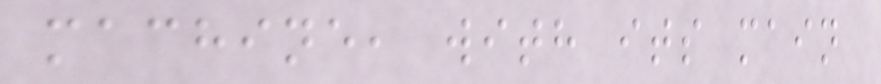machine, with its main
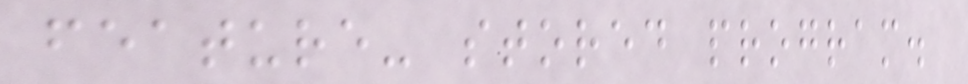feature- stored program.
